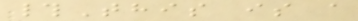#This is a
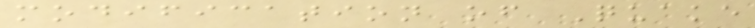modification of Quake
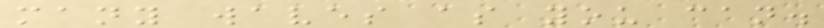many waves as you can.
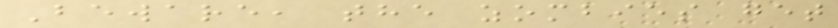Beware, the zombies get
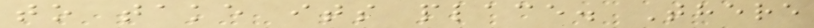to take its place. There
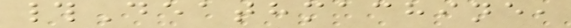#Deathmachine,
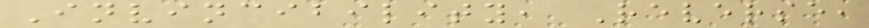Invincibility, Reverse,
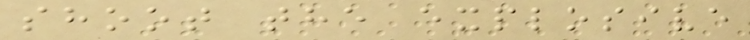shoot the explosive
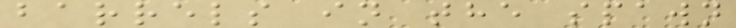barrels in the spawn
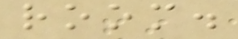room.
